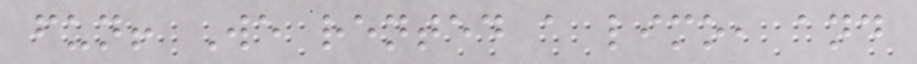fun! We rented a limo, and
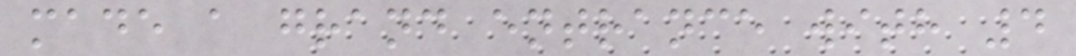made a grand entrance with 4
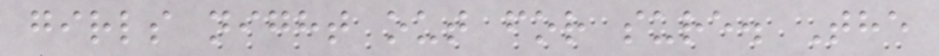girls night out for sure. The
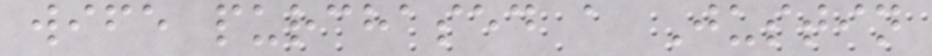wife purchased a Justin
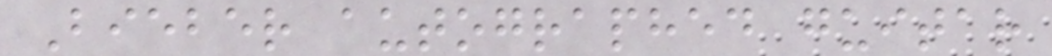Bieber autographed guitar
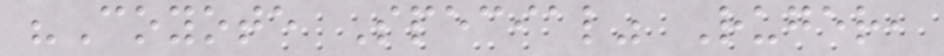"Coyote Special" Ruger,
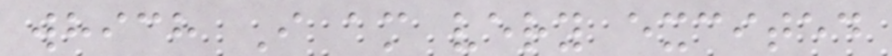which I am very excited
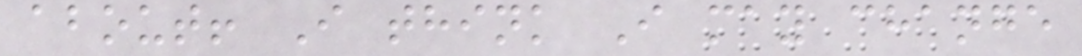about! I think I may change
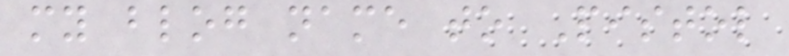my blog name to Pistol
